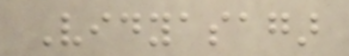Vidyasagar
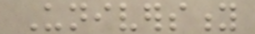University
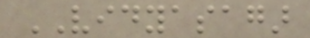VIDYASAGAR
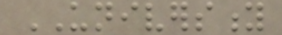UNIVERSITY
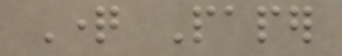Question Paper
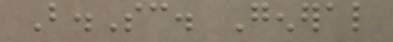B.Sc. General
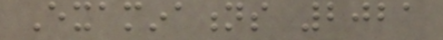Examinations 2021
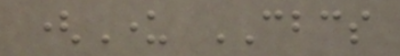(Under CBCS
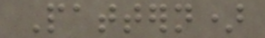Pattern)
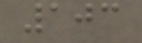103
